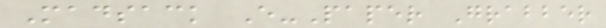Madsack E-Paper Grabber
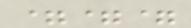===
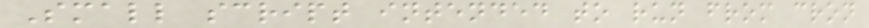Small script intended to run from cron
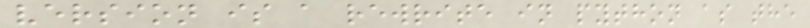version is a rewrite in python as the
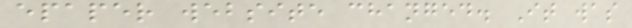epaper website changed. It was
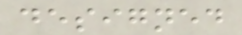designed
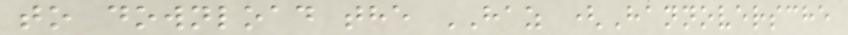to download the HAZ (Hannoversche
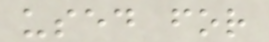used for
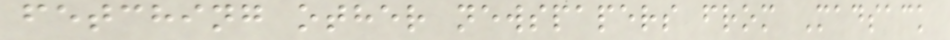fetching other newspapers from Madsack
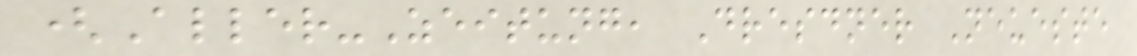(Aller-Zeitung, Dresdner Neueste
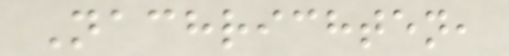Nachrichten,
